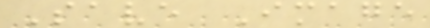Save Image
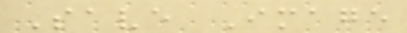Save Image
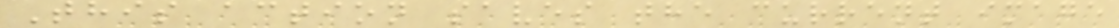This action saves the current image
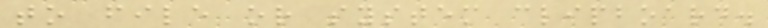to file or system clipboard.
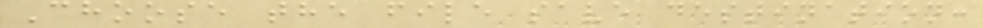Choose the file save destination:
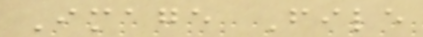Image File
